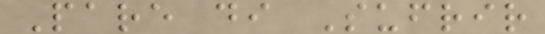Pare di Sufrir
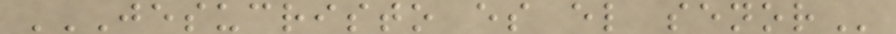JESUCRISTO ES EL SENOR
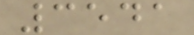3541
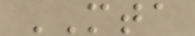MTA
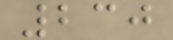230
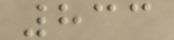833
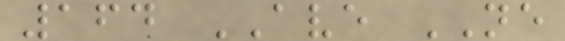164 AVE NE
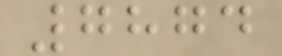7874
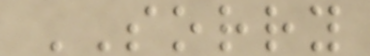SORRY
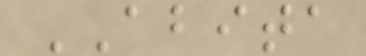ABITA
